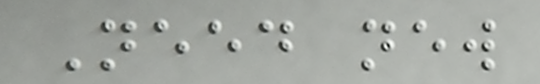Need new
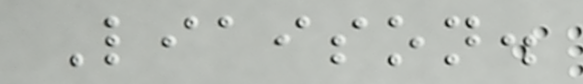Liaison.
